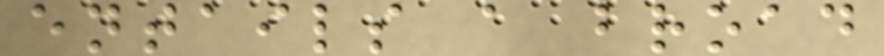entails a broad
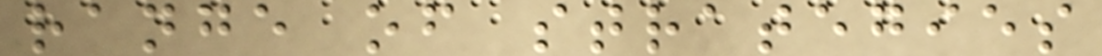range of strategies
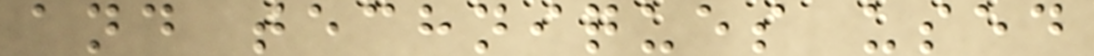and techniques used
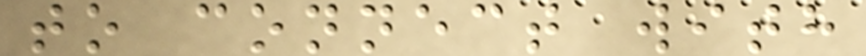to connect with
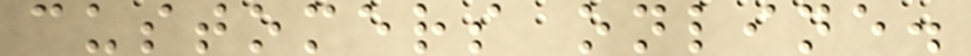customers online.
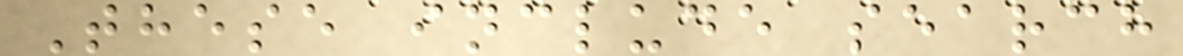These include search
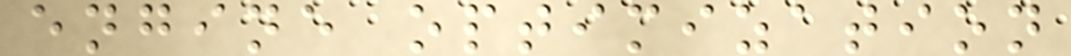engine optimization
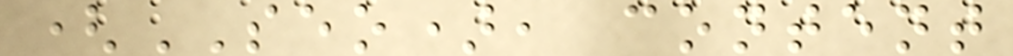(SEO), content
